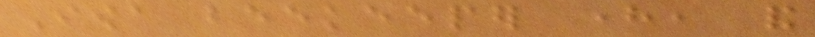Iowa beekeeper here, and
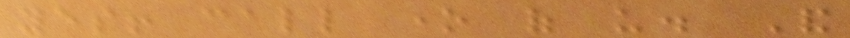yes! call one of us. And
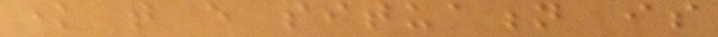know that every situation is
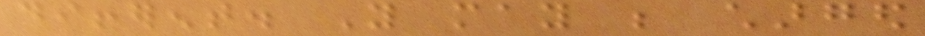different. You may be charged
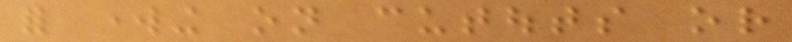for working on cutouts or
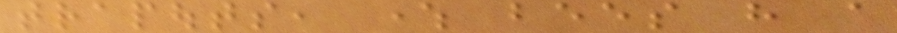trapouts, where bees have a
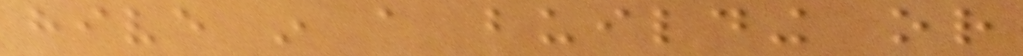hive in a building or
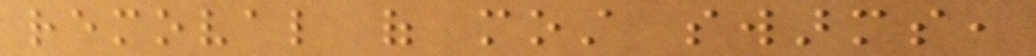removal of most swarms,
